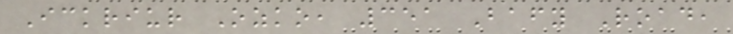Ickriur Ozko, 351 Bafy Road,
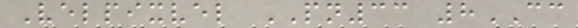Velpixvel PN33 8CC
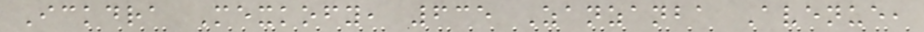Ickdra Mexkofy, 635 Zanzanba Avenue,
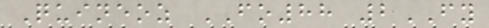Quineoz FO88 2FY
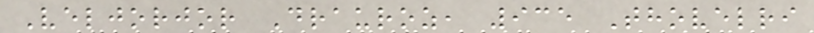Veljorjor Drauroz, 935 Thovelri
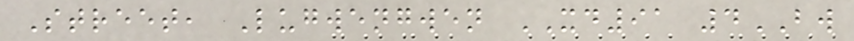Street, Lugwengwen XD91 4BW
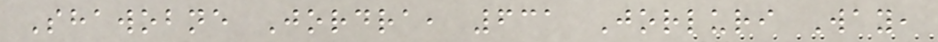Shawobne Jordra, 631 Jorluri Way,
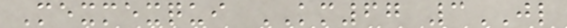Mexmexqui KM67 3JL
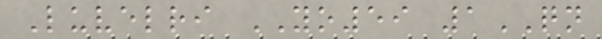Luvelri YO59 1QN
